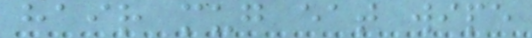hair mug eat wipe
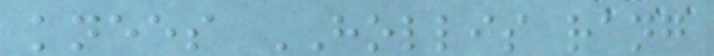knees HOLLIS rang
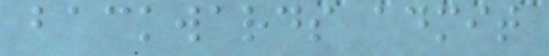backwards admit
